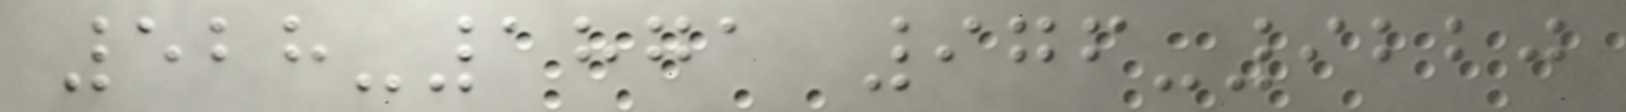528-1871 976-9220
